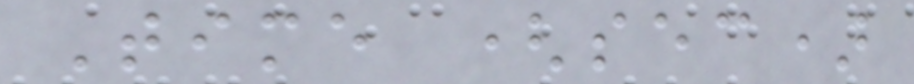Time (sec)
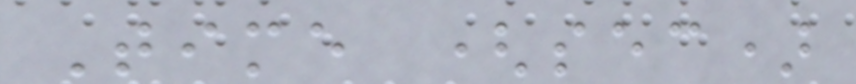Time (sec)
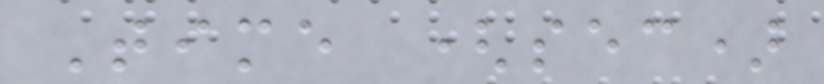Time (sec)
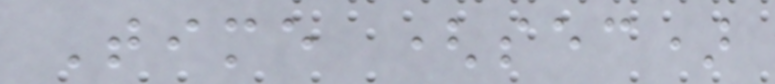Time (sec)
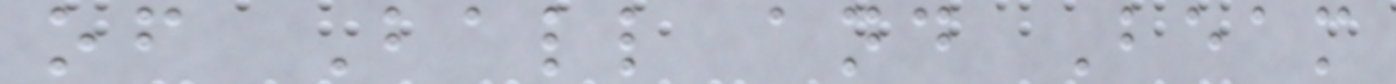of Ball and Beam
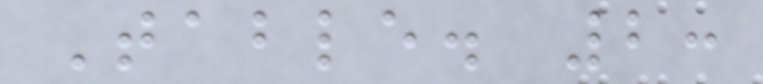Table. 2:
